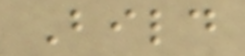Bild
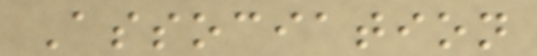Association
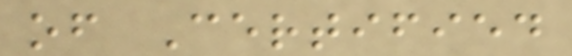of Certified
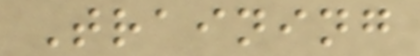Training
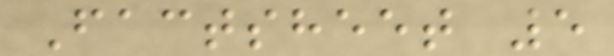Factsheet 5
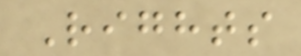Rights
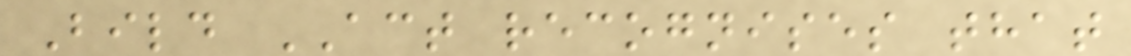Bild ACT recognises that
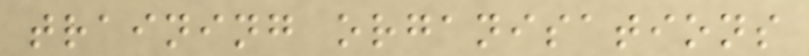training organisations
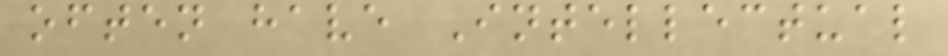often have Intellectual
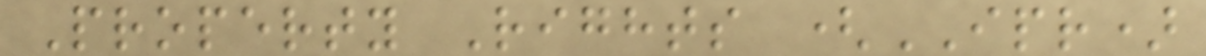Property Rights (IPR)
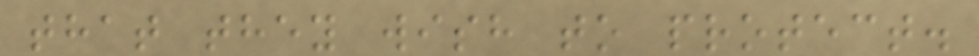that they wish to protect.
